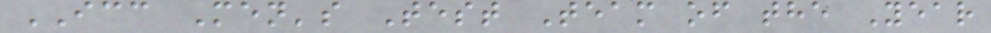ICC Men's Test Team of the Year
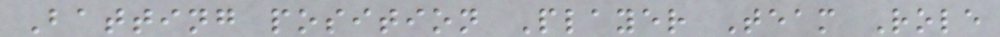Batting position Player Team Role
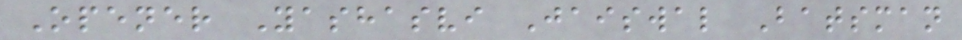Opener Yashasvi Jaiswal Batsman
